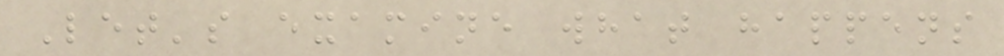Let's examine what happens
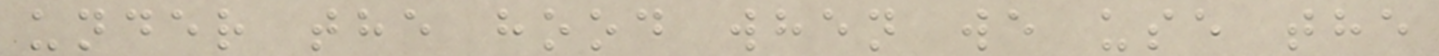under the hood when we use the
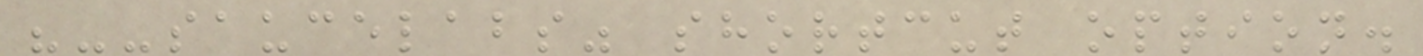"--saucelabs" shortcut option.
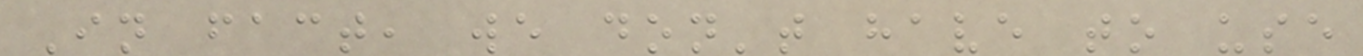In fact, we don't have to use
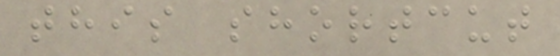this shortcut
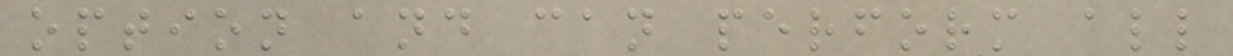option and can perform all
